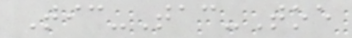Tic-Tac-Toe
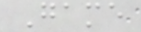Game
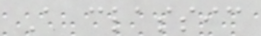A classic
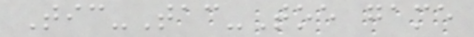Tic-Tac-Toe game
